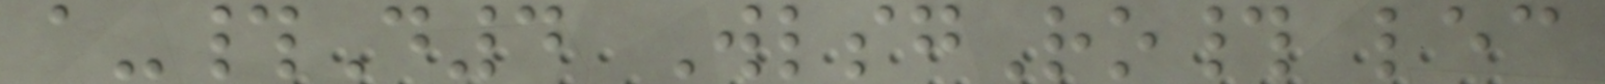a-#D4 WlsgRo# lec
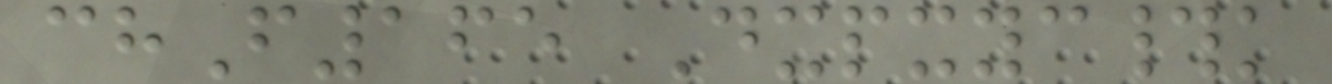chF165 Dxpxyc#k
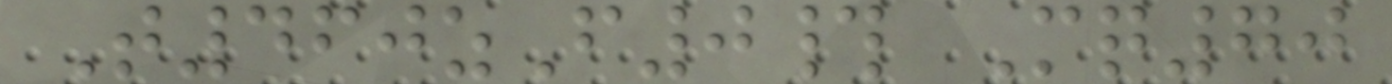T460zF0# Mq70
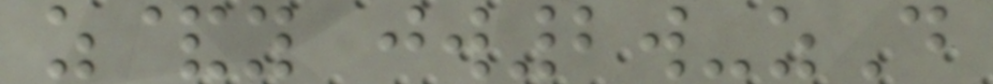z&y jw2w-zD
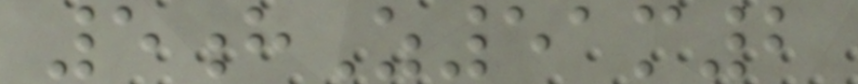5hZ51m2
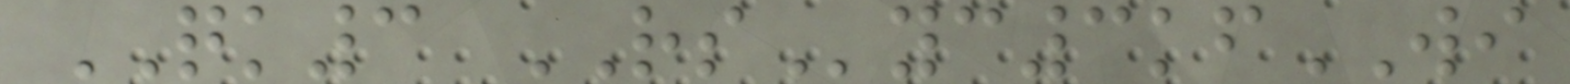QK3 RSyc3kfWI
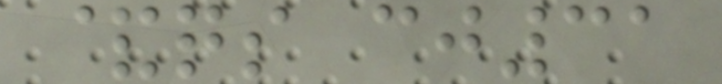&qs cj31
